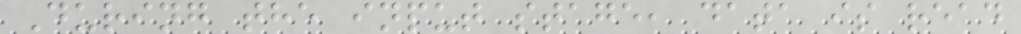During the input stage, data is read
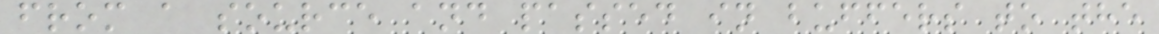from a source and passed in buffers to the
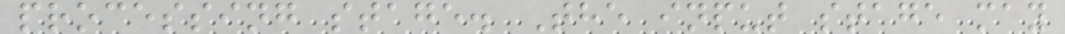processing stage. The input stage may
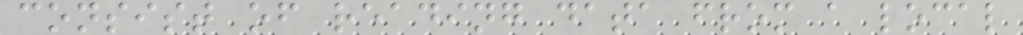consist of reading data from a local
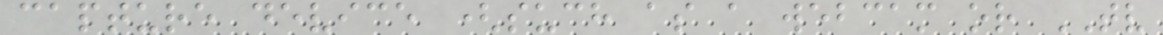capture device (such as a webcam or TV
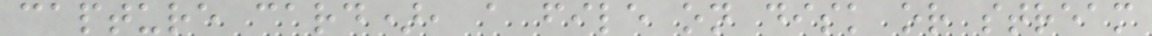capture card), a file on disk or stream
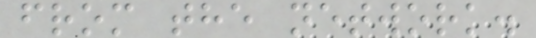from the network.
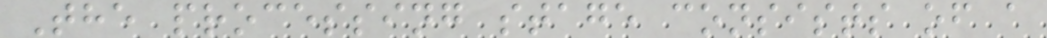The processing stage consists of a
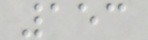153
